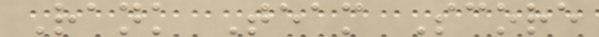Rank Team Score
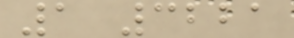1 3221
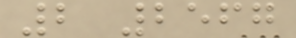2 2567
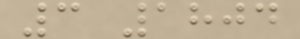3 1804
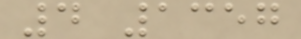4 1357
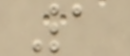1
